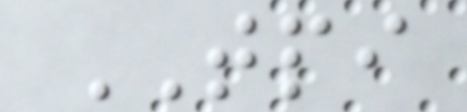TPI
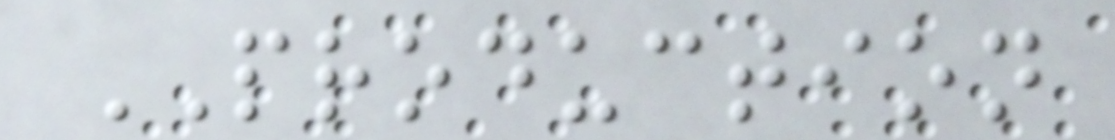PRODUCTION
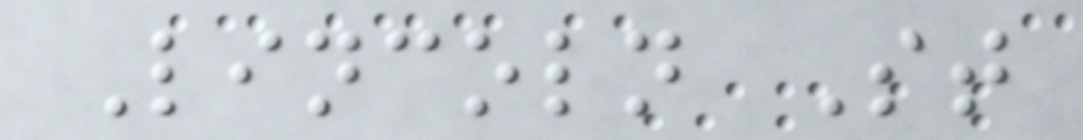Lincoln St
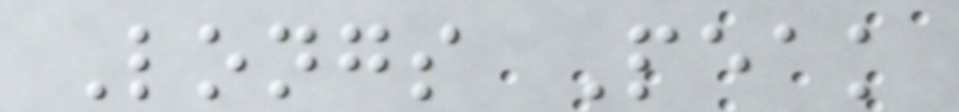Longs Peak
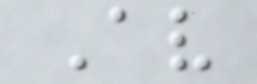Av
